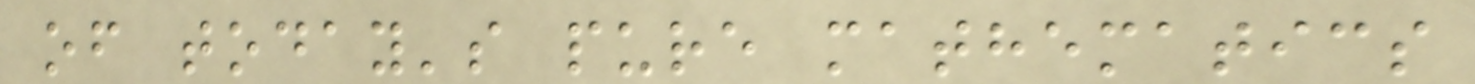of today's pure mathematics
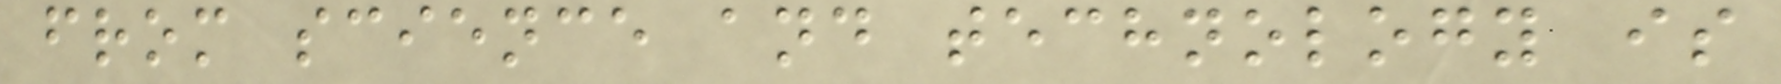from science and technology is
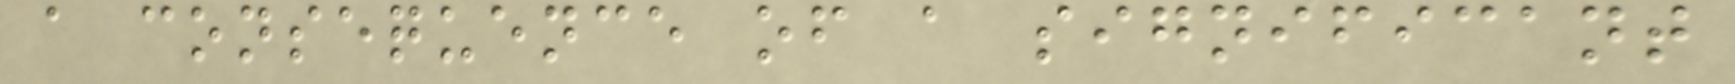a consequence of a significant
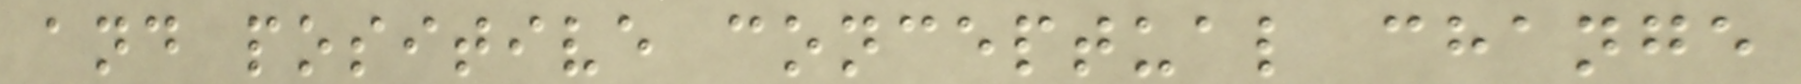and positive conceptual change
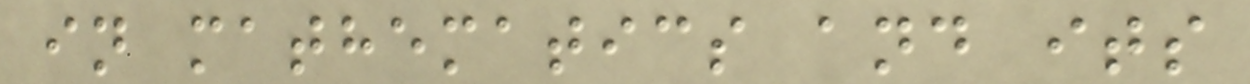in mathematics and its
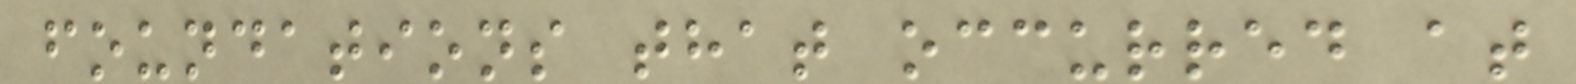foundations that occurred at
